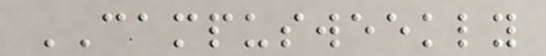CAMPUSWEEKLY
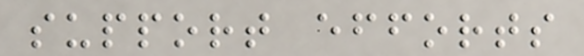support efforts
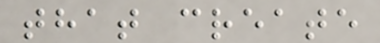that create
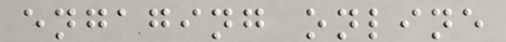engaging online
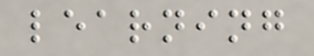learning
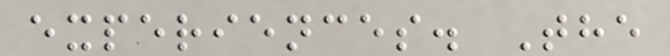experiences. The
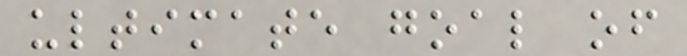ultimate goal of
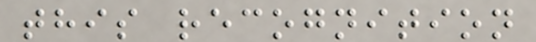this recognition
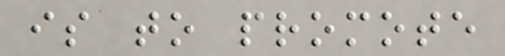is to promote
